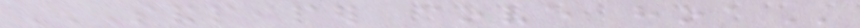SANDPIPER COVE HOA
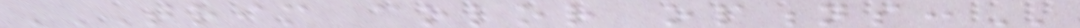TRIM COLOR OPTIONS:
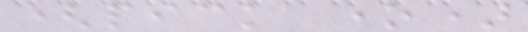(pick one)
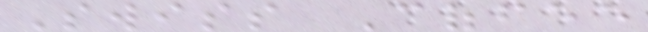Swiss Coffee
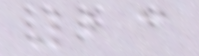23
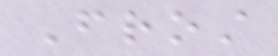Frost
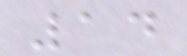14
